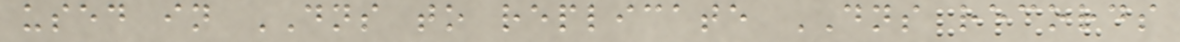used in DNS to replicate DNS records
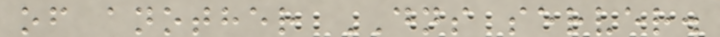of another DNS server.
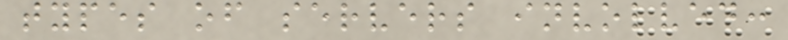types of servers involved:
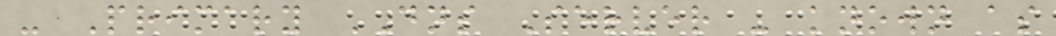- Primary DNS Server - known as
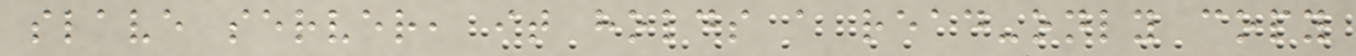slave server, it holds a read-only copy
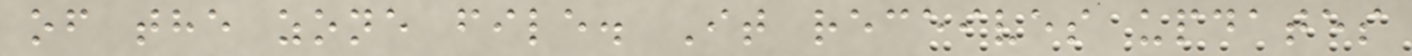of the zone file. It receives updates
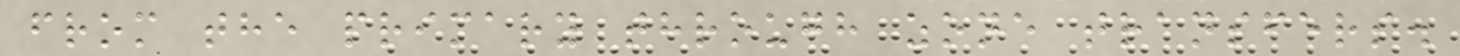from the primary through zone transfers.
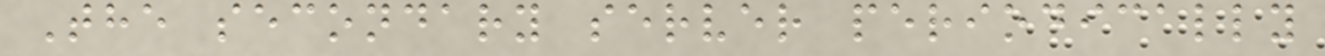The secondary server periodically
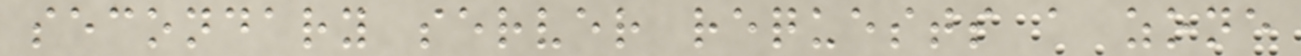secondary server requests a zone
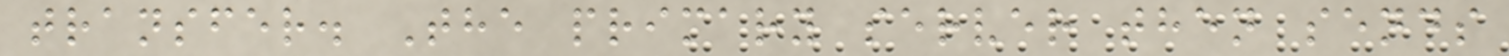transfer. The primary server then sends
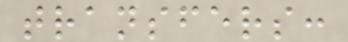transfers:
